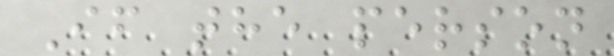If the person
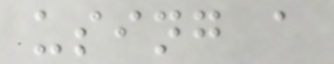using a
